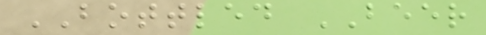BOTTLED BEER
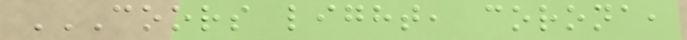COORS LIGHT, CORONA,
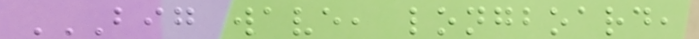BIG WAVE, LONGBOARD,
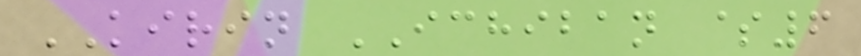KIRIN ICHIBAN $6
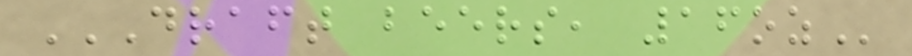DRAFT BEERS, 16OZ
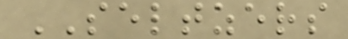SELTZERS
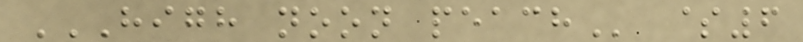HIGH NOON PEACH $6
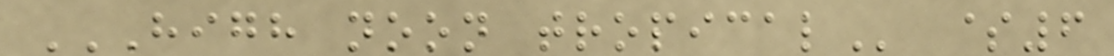HIGH NOON TROPICAL $6
